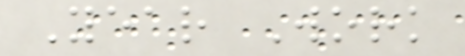Year Work
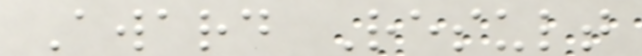Award Result
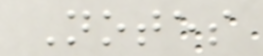Notes
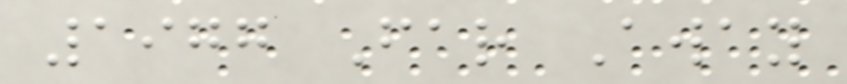1977 Far Away
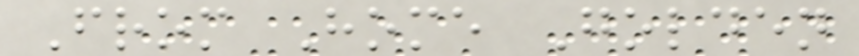From Home Golden
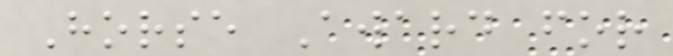Horse Award for
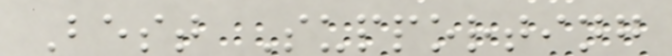Best Supporting
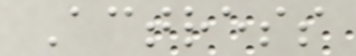Actress
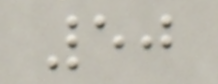50
